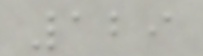129
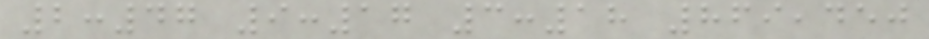2:47 9:17 3:18 869,450
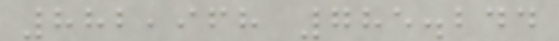882,968 785.244
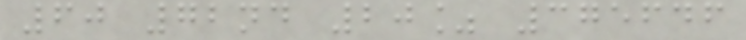60 72nd 20% 375646
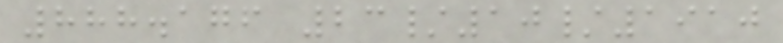888.176 23/10/1910
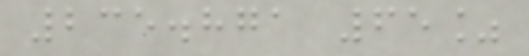235.871 65%
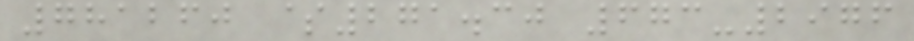781260 $271.30 673-2976
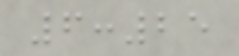6:25
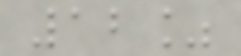12%
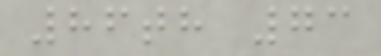86th 73
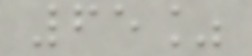65%
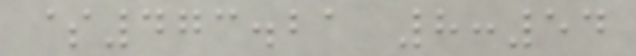$473.21 8:54
